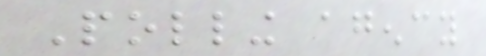Polling agency
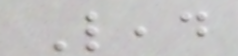Lead
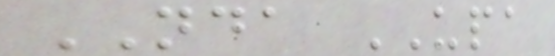NDA UPA
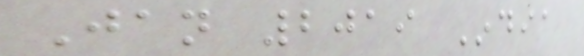Jan 2019 India
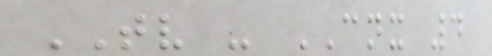TV - CNX 4
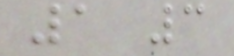1 3
